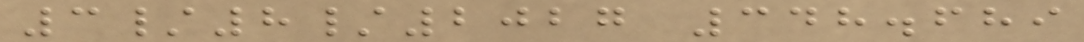3/8/2027 348.689
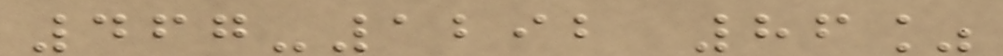467-1292 86%
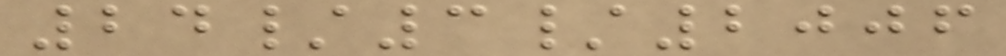24/3/2006
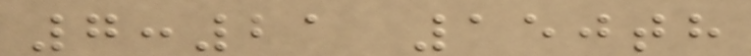7:21 150th
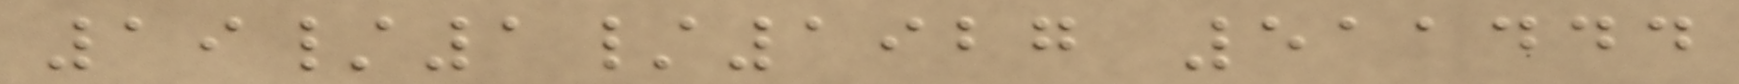19/1/1927 511444
